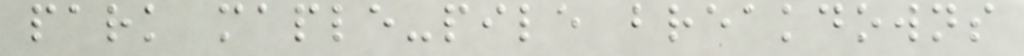park maple-pile breakdowns
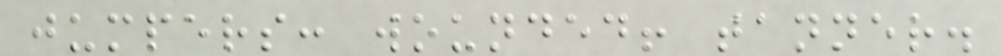jumpers: wounded! tanner.
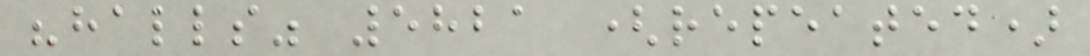"halls" 5821 (repeated)
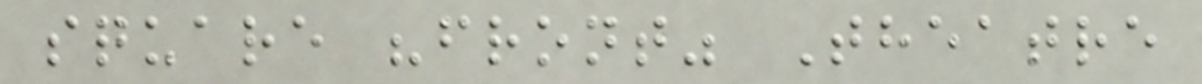square "front" Theatre
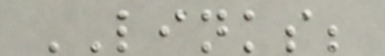LINKS;
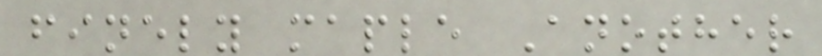finely maple Another
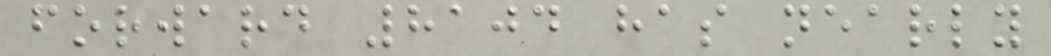forward 8104 has nearly
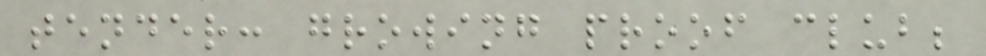tender: growing proof club;
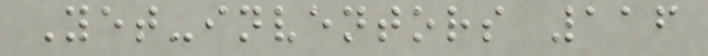Yet-inventors 116
